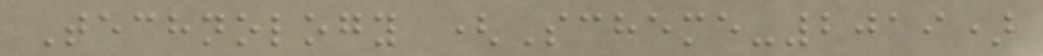Technology (Scheme-2019)
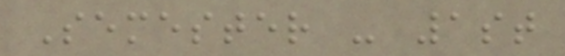Semester - 1st
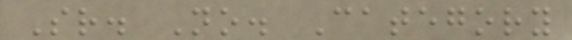Sr. No. Category
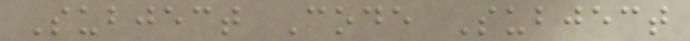Subject Code Subject
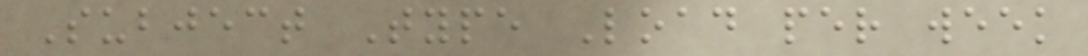Subject Type Load per week
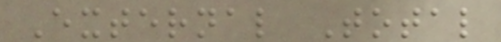External Total
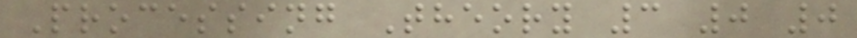Processing Theory 3 0 0
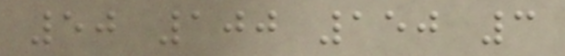50 100 150 3
